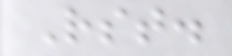Rst.
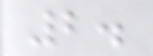2.
